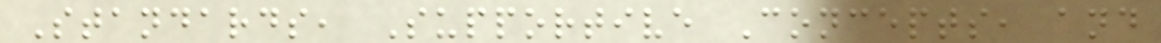Standards, Supportive Concepts, and
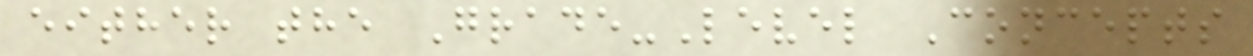either the Grade-Level Concepts
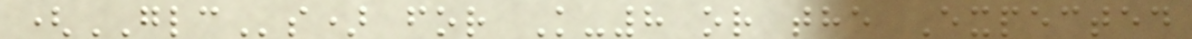(GLCs) for K-8 or the Expected
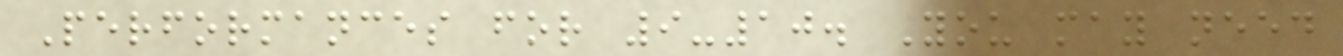Performances for 9-10. You may need
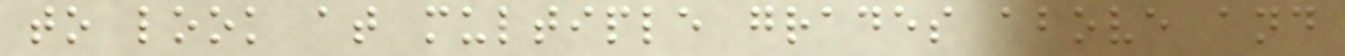to look at multiple grades above and
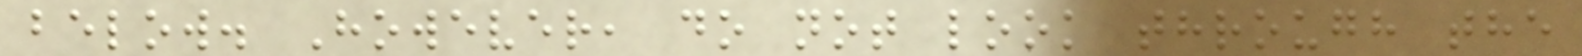below. However, do not look through the
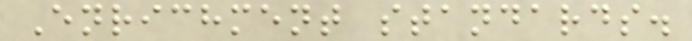Enrichment standards.
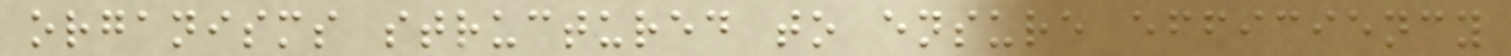organisms structured to ensure efficiency
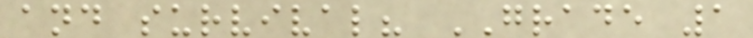and survival? GRADE 1
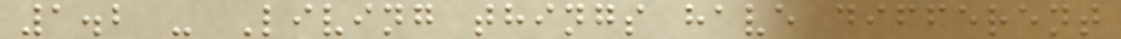1.2 - Living things have different
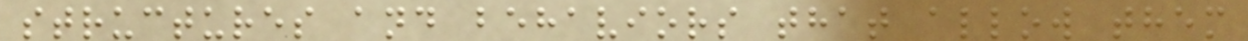structures and behaviors that allow them
